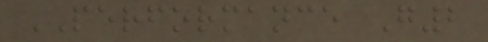PERFORMANCE G2
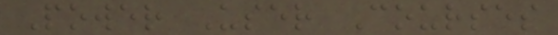Power User Courses
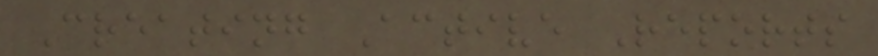Creating Active Reports
